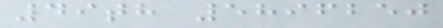49th 5896250
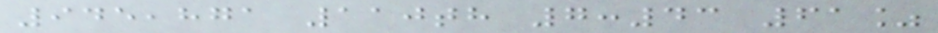945,871 110th 7:43 61%
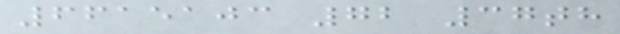6615103 72 37th
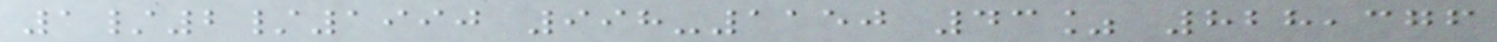1/2/1990 998-1150 43% 828,376
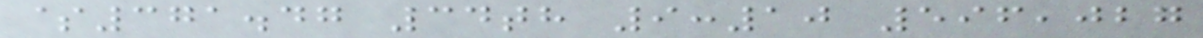$371.47 34th 9:10 596,027
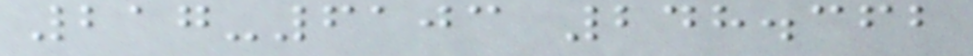217-6103 248.362
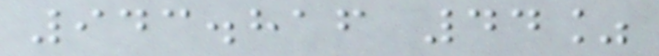943.816 44%
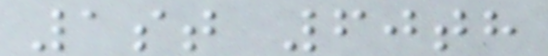1st 60th
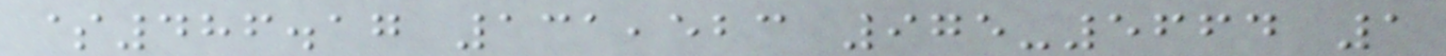$486.17 131,523 975-5664 1
